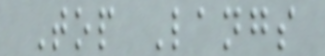Top Langs
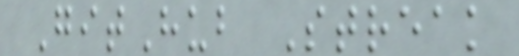GitHub Streak
